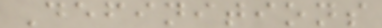Definitions
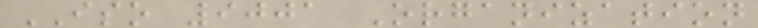ISO 9001 Organization
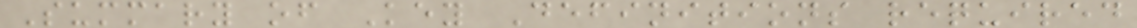Summary of Key Definitions required
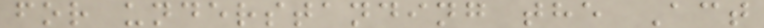for understanding the Act
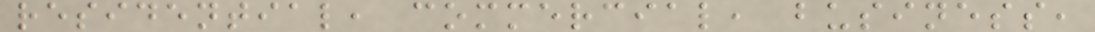residential, commercial, business,
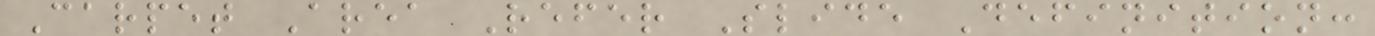Carpet Area Refer Slide Definition:
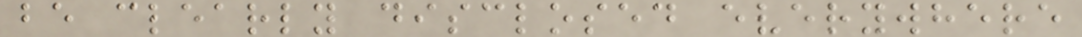be clearly disclosed everywhere
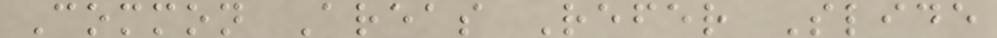Common Areas Refer Slide
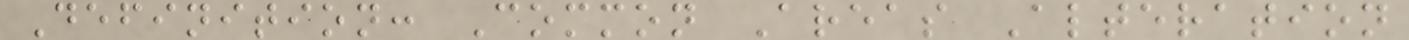Definition: Common Areas Alteration
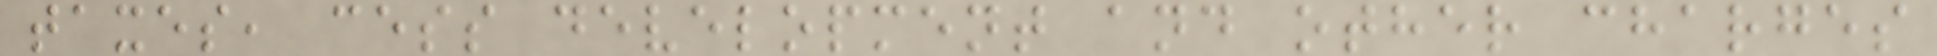taxes, cess development and other charges
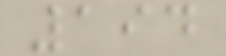194
